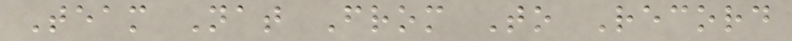Team Nat From To Record
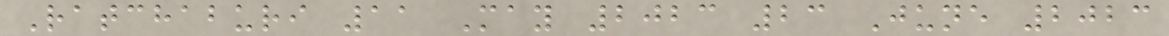Ratchaburi 11 May 2023 23 June 2023
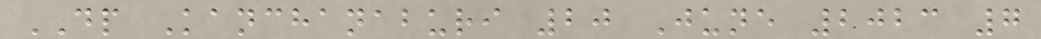DP Kanchanaburi 20 June 2023 7
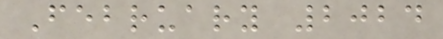February 2024
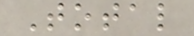Total
